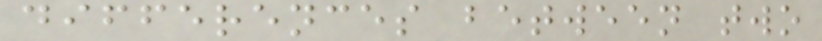differences between two
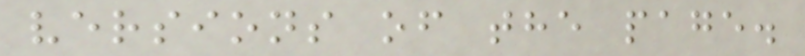versions of the page.
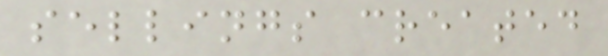sellings created
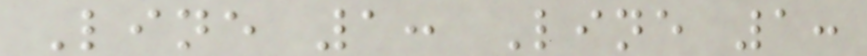Line 1: Line 1:
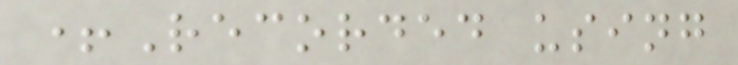+Recorded using
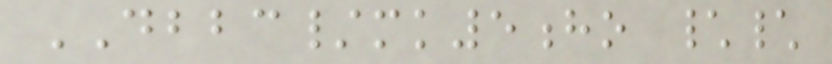DBBC/mk5ho \\
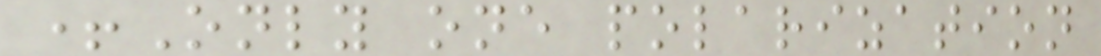+Only one polarization
